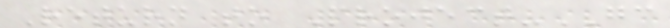Return to Project-GC
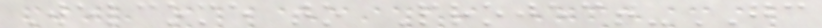Welcome to Project-GC
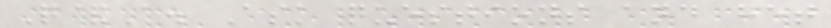Q&A. Ask questions and get
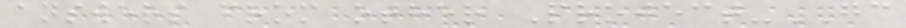answers from other Project-GC
